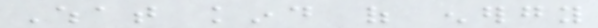What kind of energy
